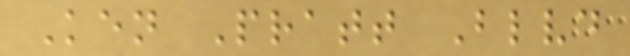Ken Pratt Blvd
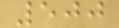500
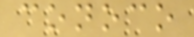conoco
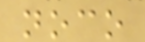noco
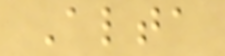Alta
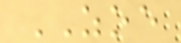ZOE
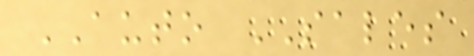AUTO SALES
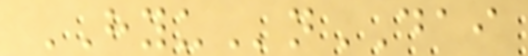HYUnDAI
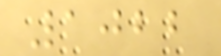1022
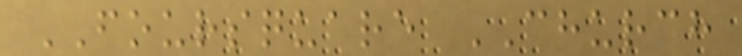FOURSQUARE CHURCH
